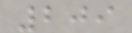209
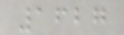1627
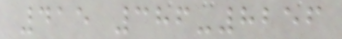415 386-8256
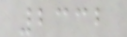2332
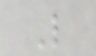L
